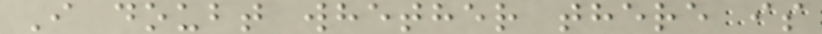I doubt whether there is
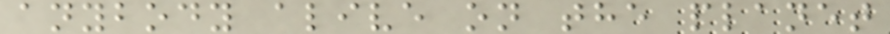anybody alive on the planet
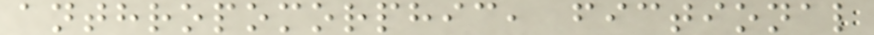anthropomorphic, fictional
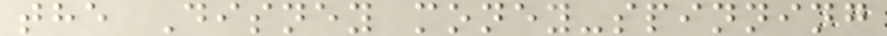the Disney money-spinning
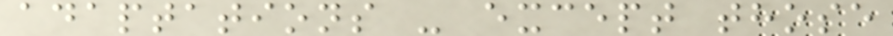adaptations - except those
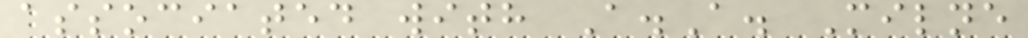associated with A.A. Milne
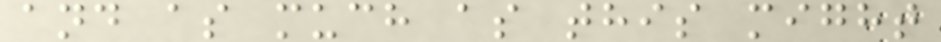and as much as this might
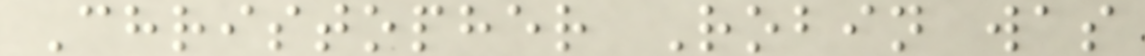Christopher Robin was
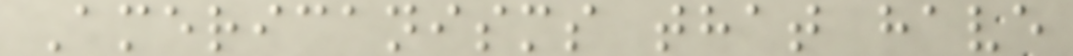Americanisms that have
